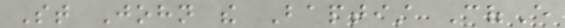St John the Baptist CofE
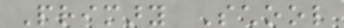Primary School
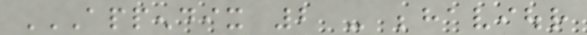APPENDIX 2 - BEHAVIOUR
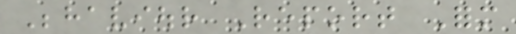Behaviour Report Form
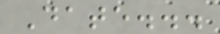Date...
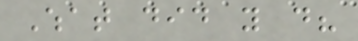What did you do?
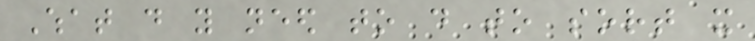What do you need to do to sort it
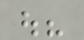out?
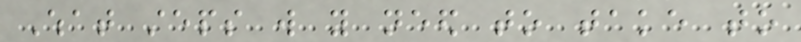What steps will you need to take to
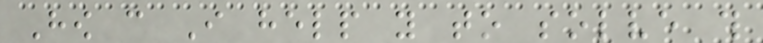How can I help you to solve this
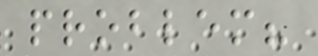problem?
